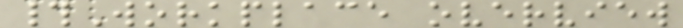#Workplace overview
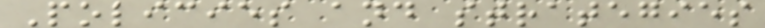Policies and strategies
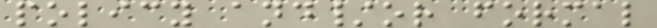policy and/or formal
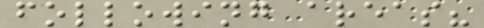following areas?
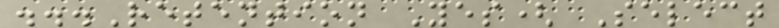...Retention Yes( Select
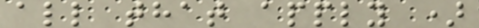all that apply )
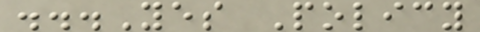...Yes Policy
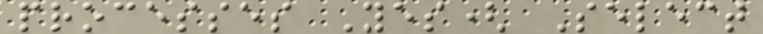processes Yes( Select
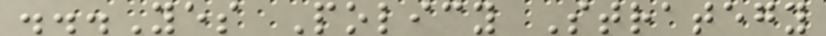...Yes Policy Strategy
